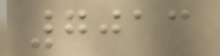7013
